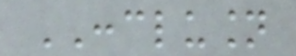CONCLUSION
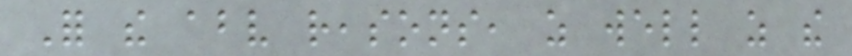For the above reasons, as well as the
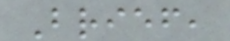Brief,
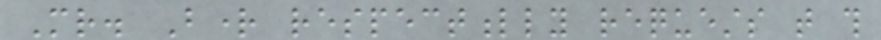Mr. Bright respectfully requests that this
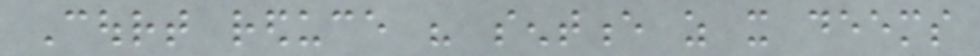Court reduce his sentence as it deems
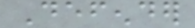Defender
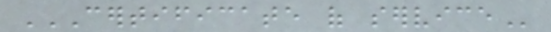CERTIFICATE OF SERVICE
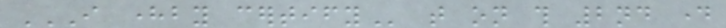I HEREBY CERTIFY that on this 2nd day
